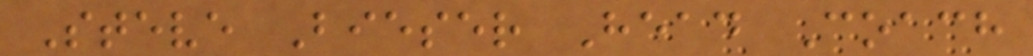Steve Bieser Head Coach
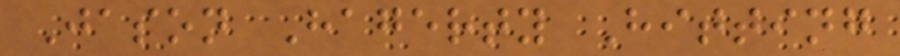Jason Hagerty Hitting
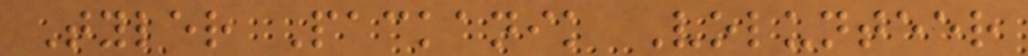Tyler Packanik Volunteer
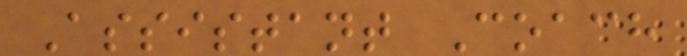Assistant Coach
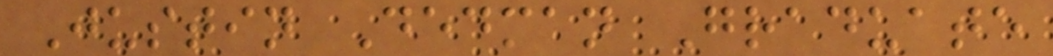Justin Dedman Graduate
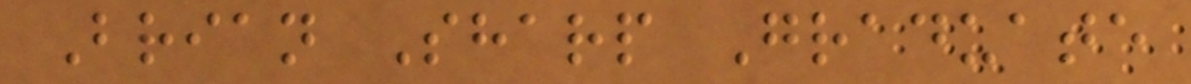Brian Sharp Graduate
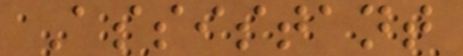Assistant
